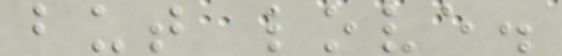but love.
